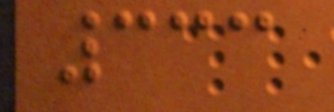333
